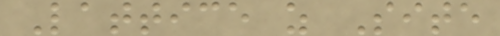Lattice z Site
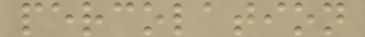percolation
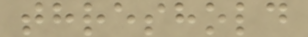threshold
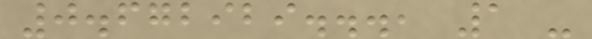0.672929..., 1 -
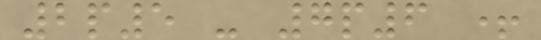2p5 - 7p6 +
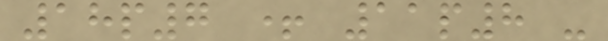18p7 + 11p8 -
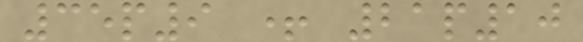35p9 + 21p10
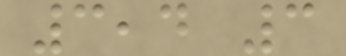3,4 3
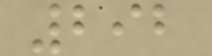292
